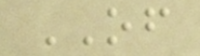OF
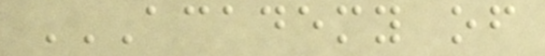ACADEMY OF
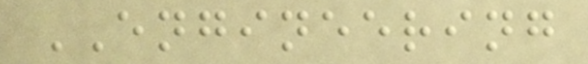ENGINEERING
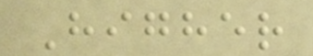Higher
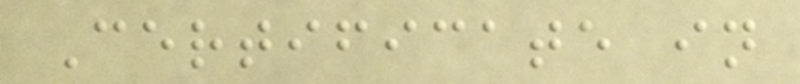Certificate in
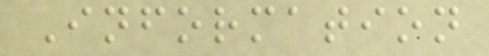Information
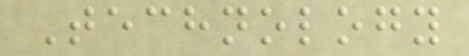Technology
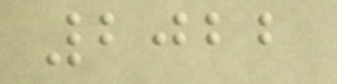2022
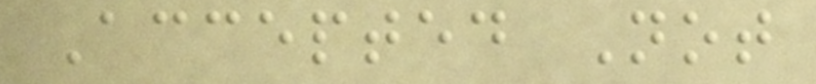Accepted Not
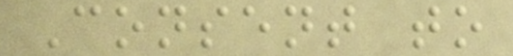Consent to
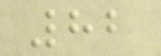82
